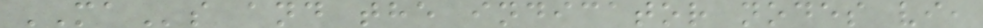MAs and the indicator nodes vi,
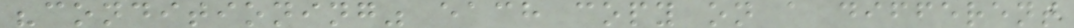"conditioning" each copy on a different
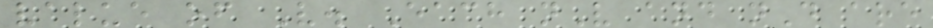value of V. Each nV and nD are
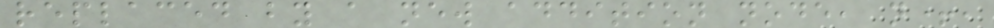replaced by a new addition node, n+,
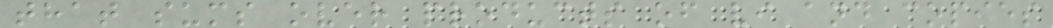that sums over products of vi and copies
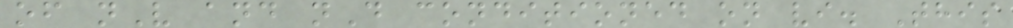of nV and nD conditioned on vi. This
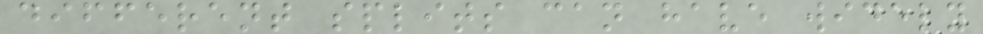different splits can have widely
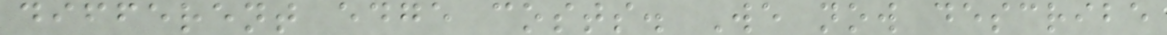different edge costs. We now describe
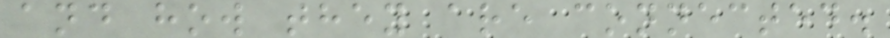and how they are connected.
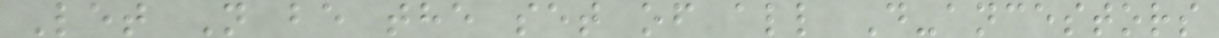Let N be the set of all D-ancestors
